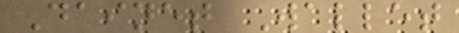Dainet Wallet
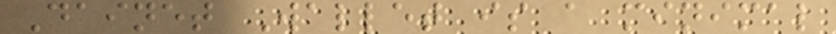Dainet Wallet is a minimal
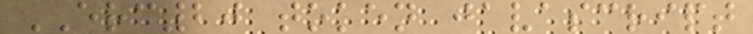ERC20 token javascript
